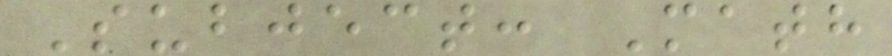Subject: Math
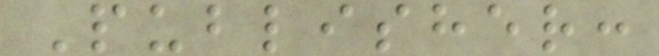Publisher:
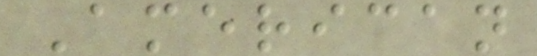American
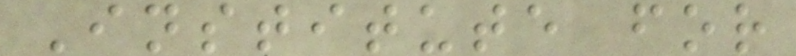Institute for
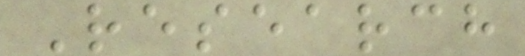Research
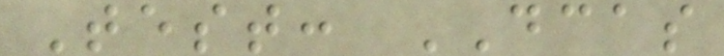Test: DCAS
